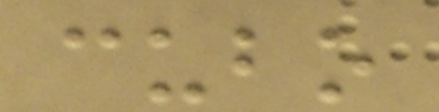cubo
